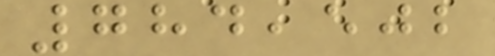784,502
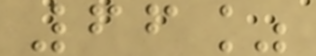66%
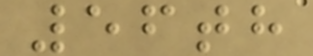56th
